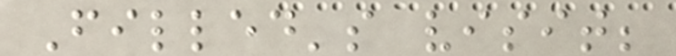Filled's visit;
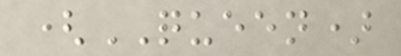(QUEEN)
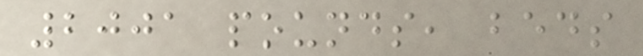2001 pounds, beds
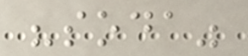"soda"
